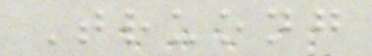Truong
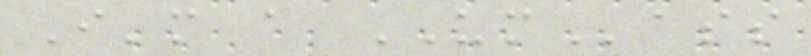I'm a UMass
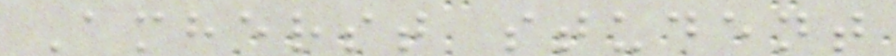Amherst student
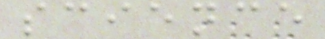science
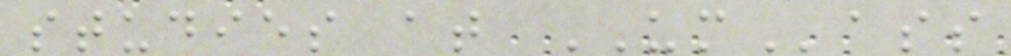studies at UMass
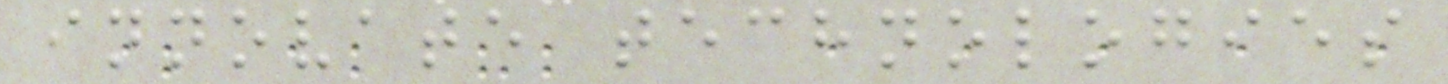innovate technologies
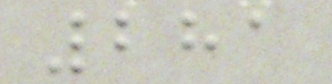281
